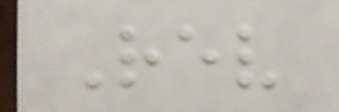Rev
